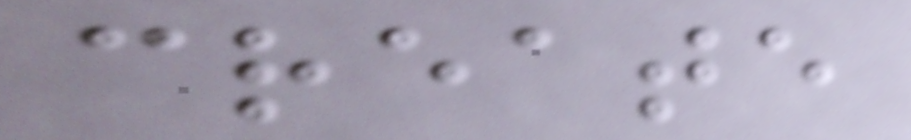create
